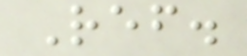Ref.
